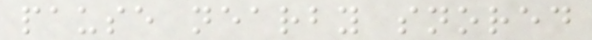pause nearby snored
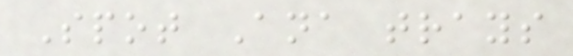Spot Ana trays
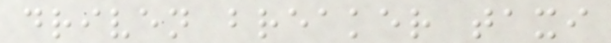driven breaker taxi
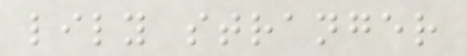lily stranger
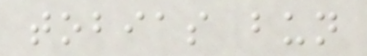tobias bun
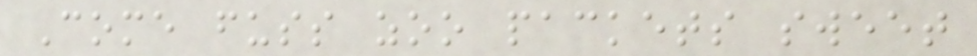Come fuss zoo packets sweet
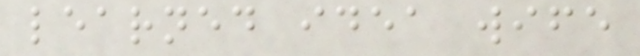learned idea wife
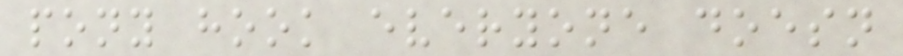pony hook everyone doesn
